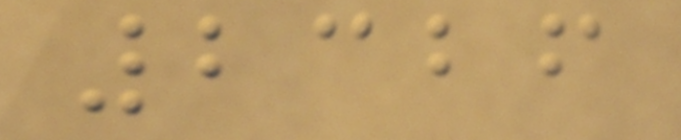2326
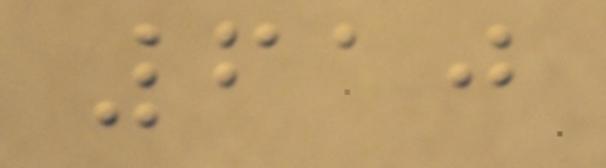610
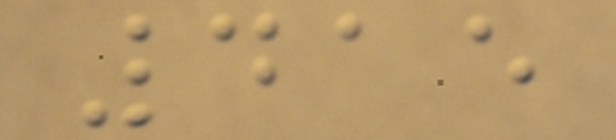415
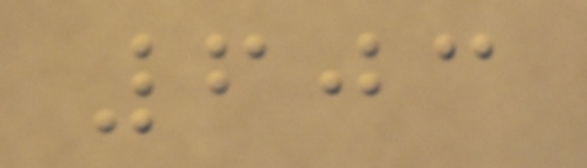603
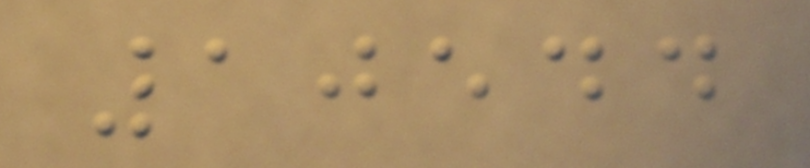10544
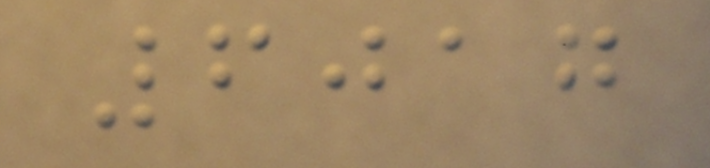6017
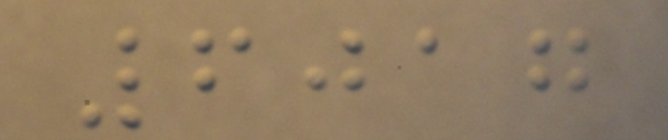6017
